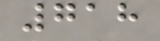718
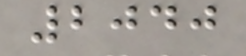2040
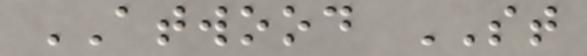ATWOOD ST
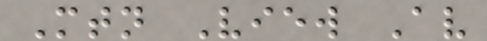Mtn View Av
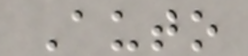Auto
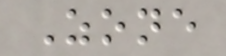Zone
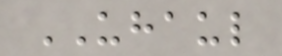UHAUL
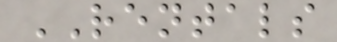RENTALS
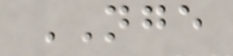NGE
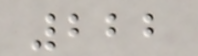222
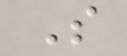S
